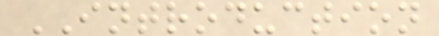INTRODUCTION
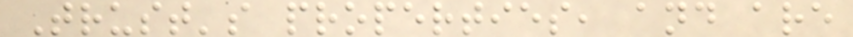Trust's properties, and are
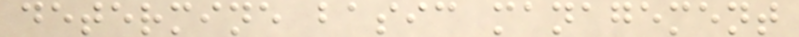determine basic management
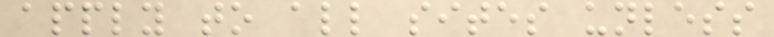apply to all sites unless
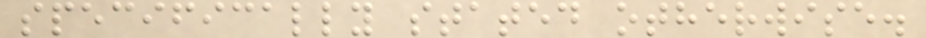specifically stated otherwise.
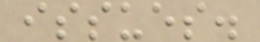issues.
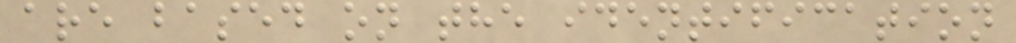are based on the identification
